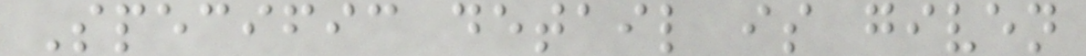Specific detail is given
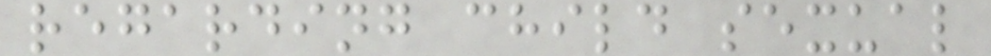regarding child sexual
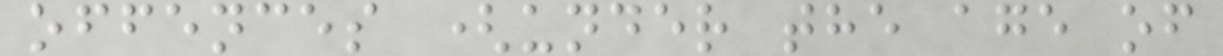offences (under the age of
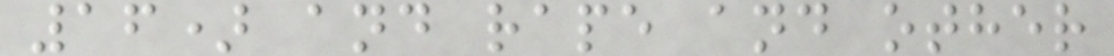16) and rape and other
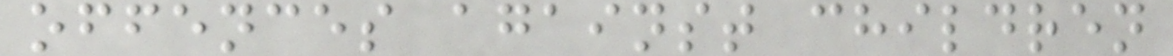offences against children
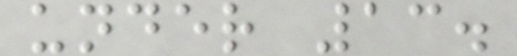under 13.
